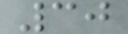30
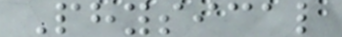Physical
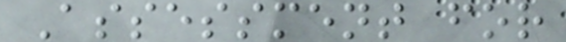Assessment for
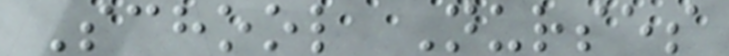School Nurses
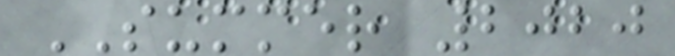SUMMER 2020
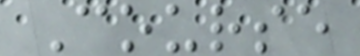Course
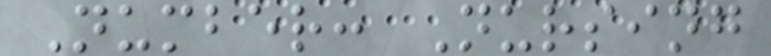Number: Nursing
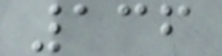136
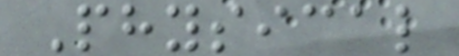Physical
